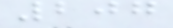207
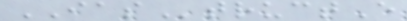IAStructE
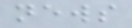news
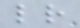letter
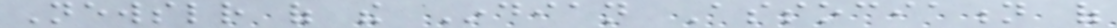Newsletter of the Indian Association of
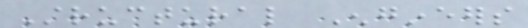Structural Engineers
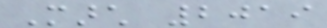March 2019
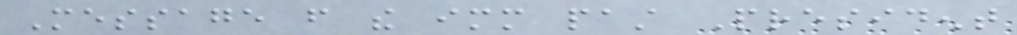Message from the immediate past President
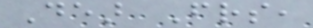Dear Friends,
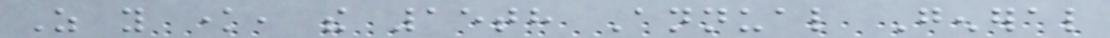As you know, the 15th Annual General
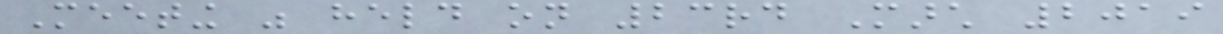Meeting was held on 23rd March 2019
